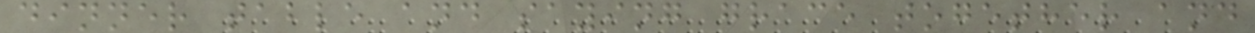dinner table and saying grace together and
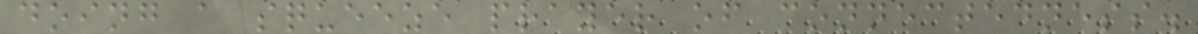doing a squeeze prayer of connectedness.
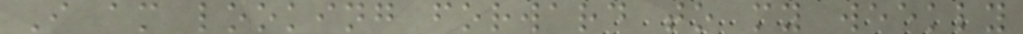I am looking forward to my weekly
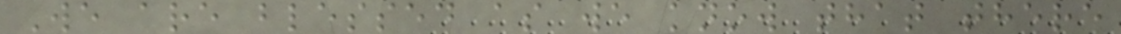We are blessed as we know that there
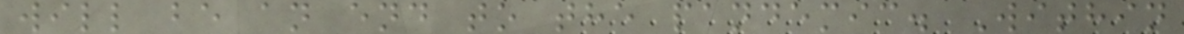will be an end to the pandemic. Within
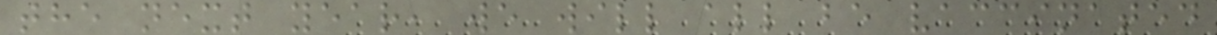the next year, we will all be vaccinated
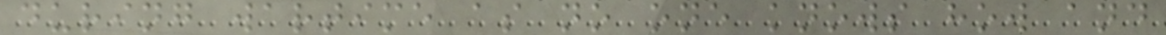during wartime as no one knows how and
